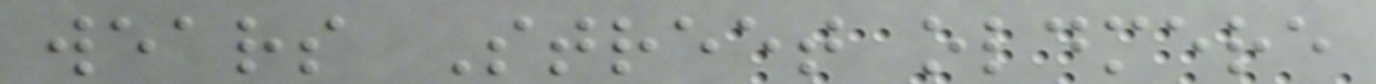wears Street oldmere
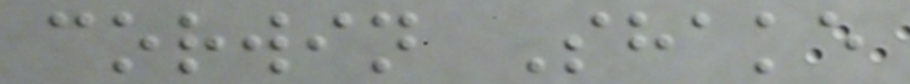corwin Shake
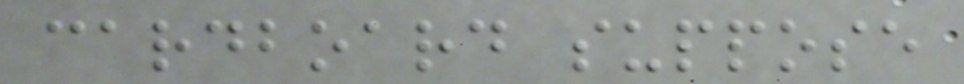cardboard suppose
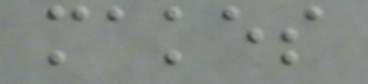makes
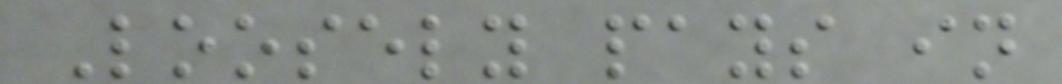Loosely pays in
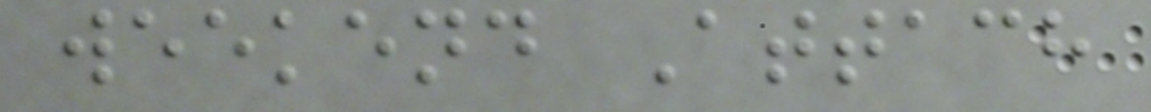weekend Attach
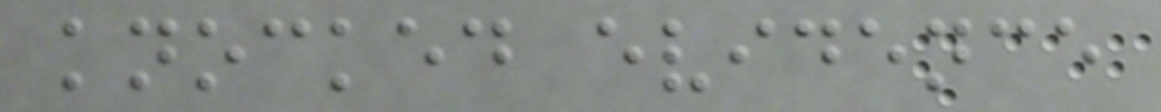knocked evidence
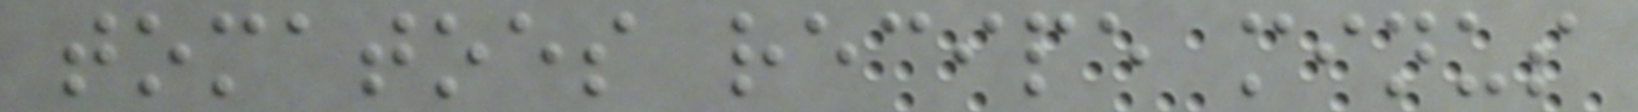tomatoes recipe minus
